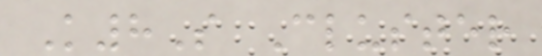K8S Cluster
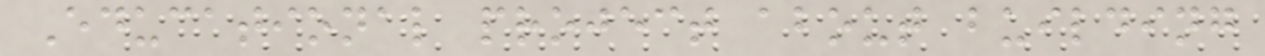Educational project about building
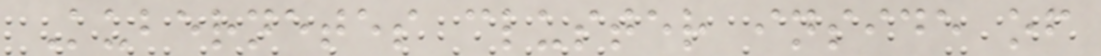Kubernetes cluster inside of
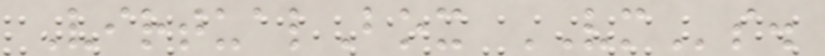VirtualBox VMs.
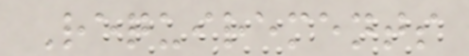Requirements
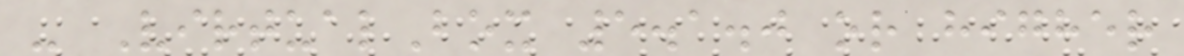- VirtualBox 5.1.0 or higher
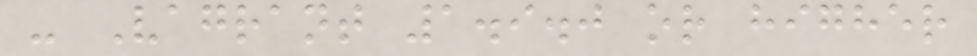- Vagrant 1.9.0 or higher
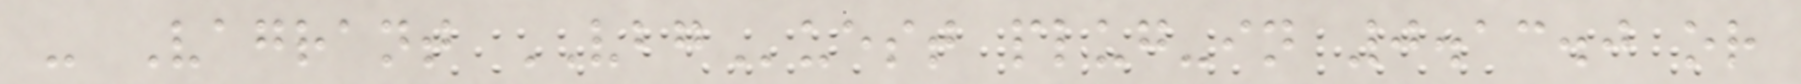- Vagrant VBGuest plug-in 0.13.0 or
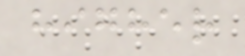higher
